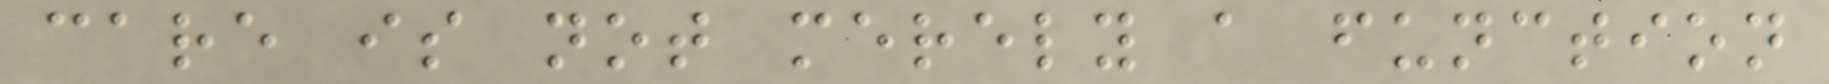care is not merely a function
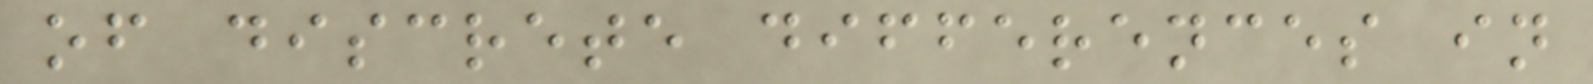of discrete differences in
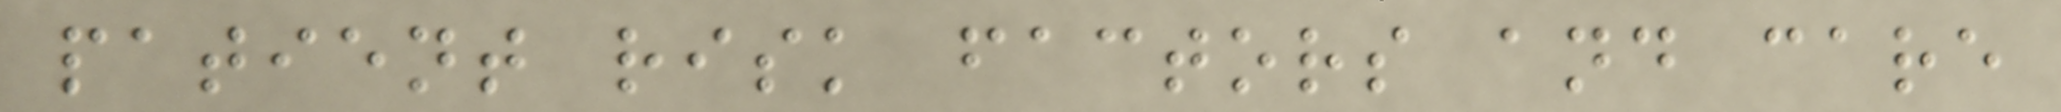patient risk factors and care
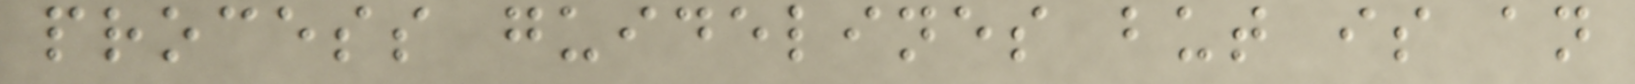process guidelines but is an
